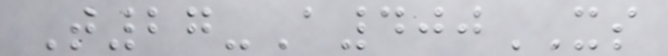T27-A400XS
